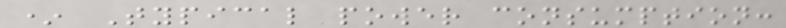* Typical power consumption:
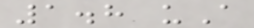1.8 uA
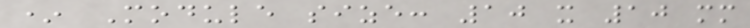* Module size: 10 x 10 mm
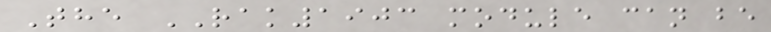The RAK1903 module can be
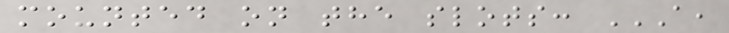mounted on the slots: A,
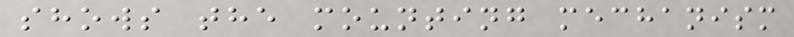shows the mounting mechanism
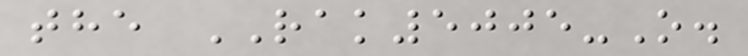the RAK5005-O.
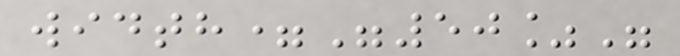width="50%"
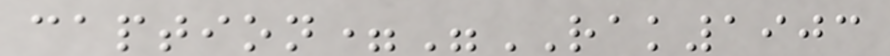caption="RAK1903
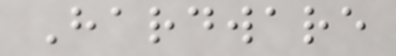Hardware
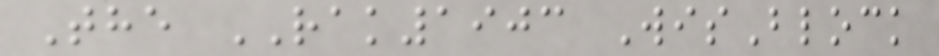The RAK1903 WisBlock
